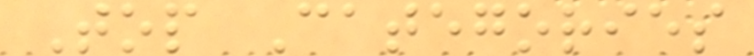Top Categories
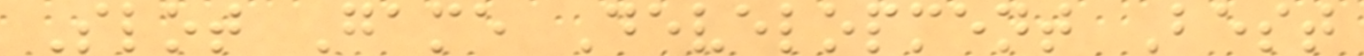Slot Game Development Best
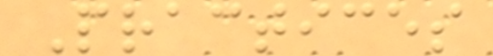Practices
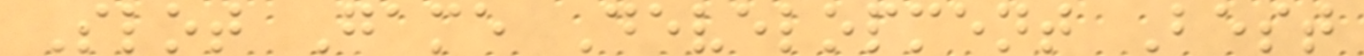Slot Game Development Best
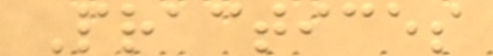Practices
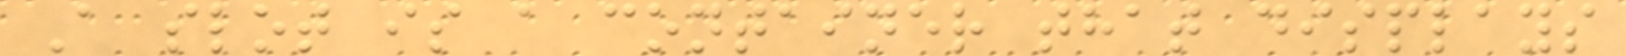A slot is a container that displays
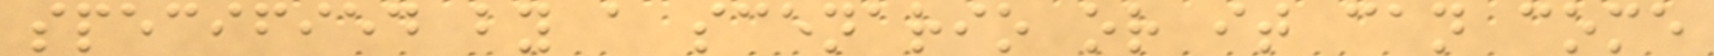specified by a scenario or it can come
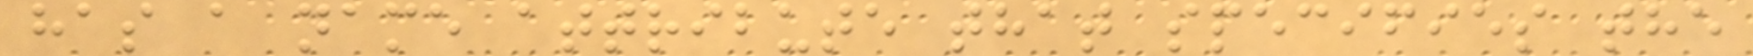has a name attribute that specifies the
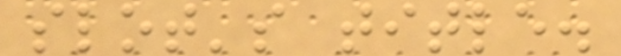slot's title.
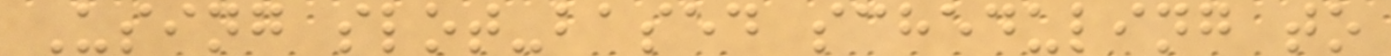Using slot-based scheduling to
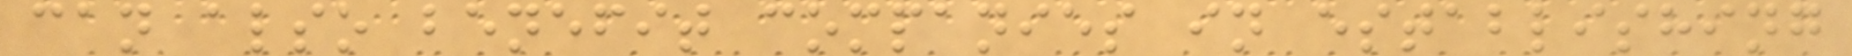can also benefit companies in establishing
